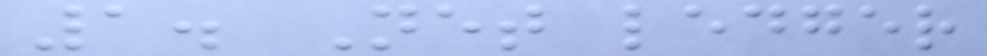1. Net ledger
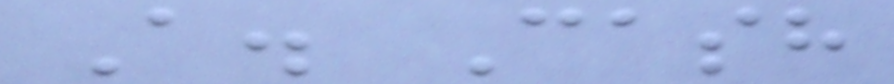A. Cash
